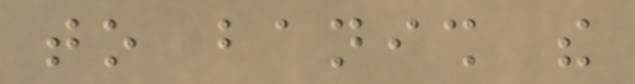to banish the
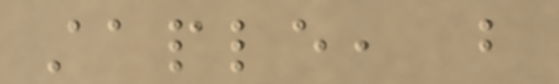staple, but
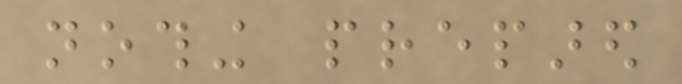nothing prepared
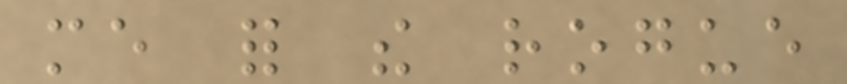me for the rogue
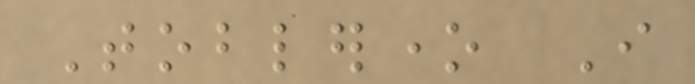Toblerone I
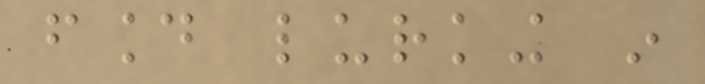found lurking in
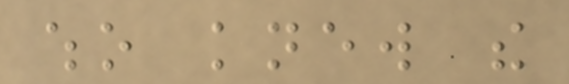who knew the
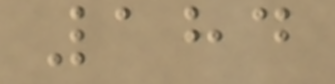184
